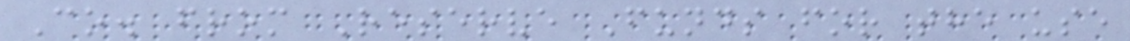Co. from Reserve Funds for the use
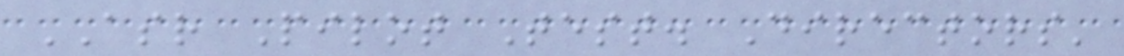ASR Pilot Test. Directors'
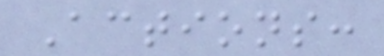Actions:
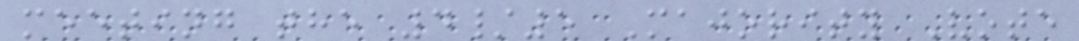meeting the 4/5 Majority Vote
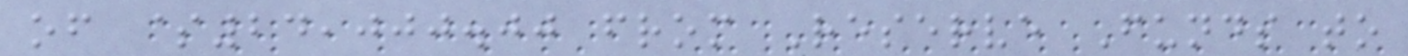of $24,000.00 from Reserve Funds to
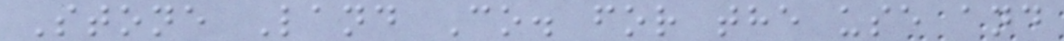Stone Land Co. for the use and
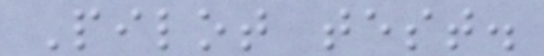Pilot test.
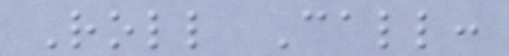Roll Call:
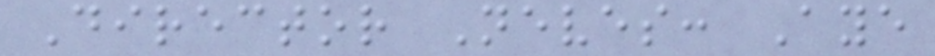Director Neves: Aye
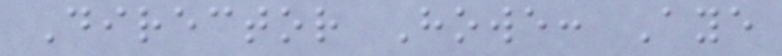Director Howe: Aye
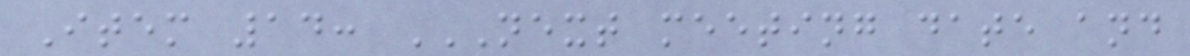Item 14: NEXT MEETING DATE AND
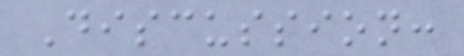Discussion:
